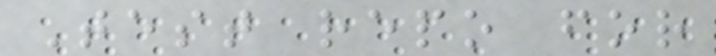Test repo for
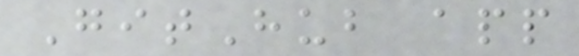GitHub app
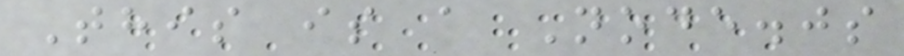This is a Node.js
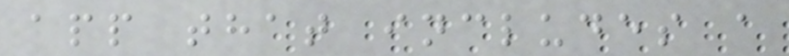app that includes a
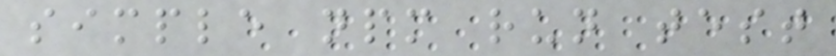simple npm run test
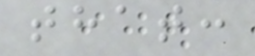that:
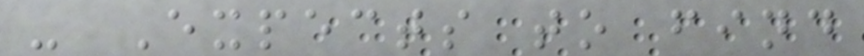- Expects to find
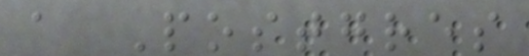a Postgres
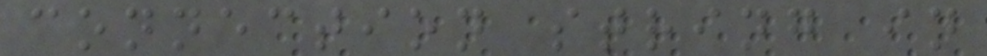connection string in
